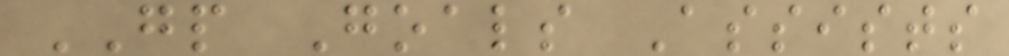GP Goals Assists
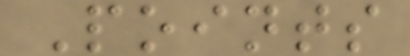Points
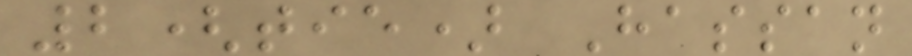2(tie) Hassan
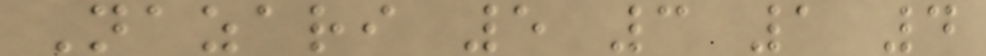Nazari 5 3 1 4
